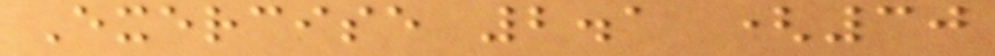Exercise 2.1 (30
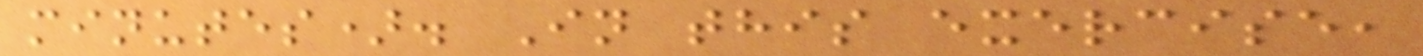minutes). In this exercise,
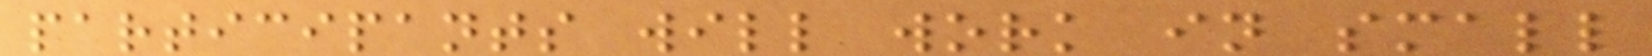participants will work in small
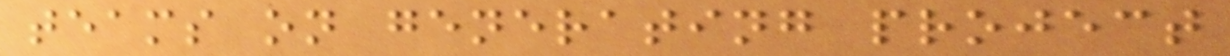teams on generating project
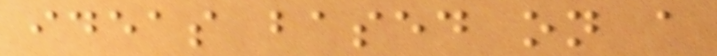ideas based on a
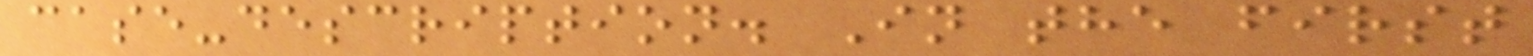case-description. In the first
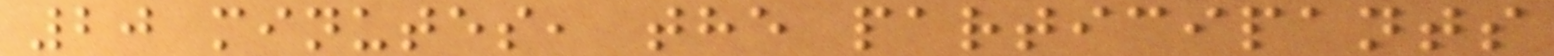20 minutes, the participants
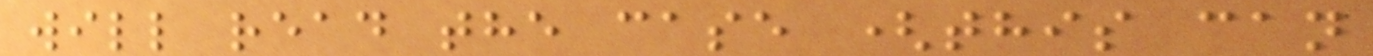will read the case (this can
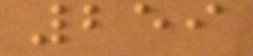259
